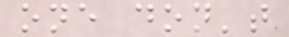one don't
